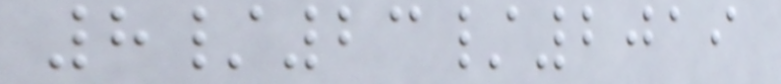8/23/2019
